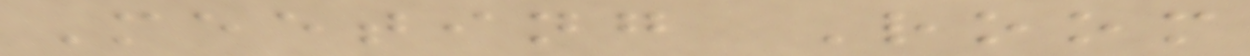Meeting Room
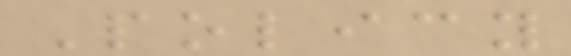Policy
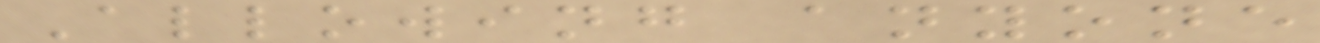Allowing anyone
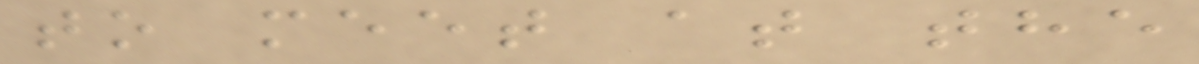to meet at the
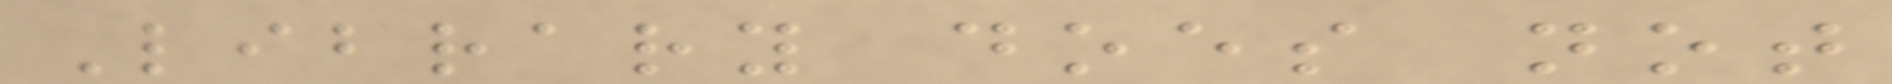Library does not
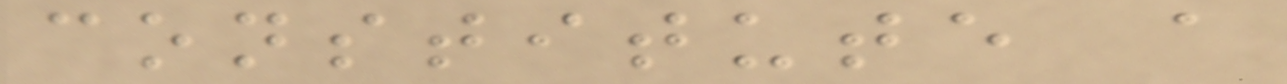constitute a
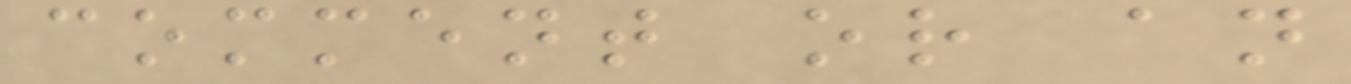comment or an
